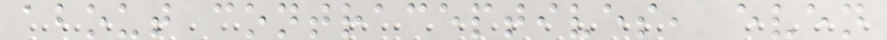about contraceptives, even
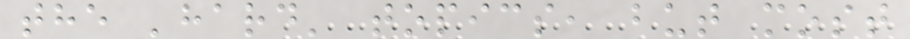the 'hard' topics, but most
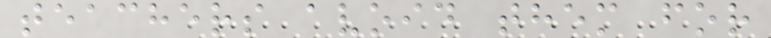teachers avoid them for
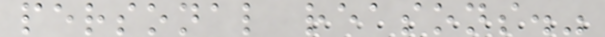personal reasons."
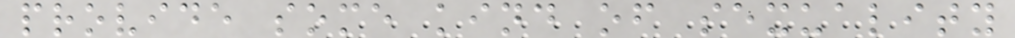provide some kind of sexuality
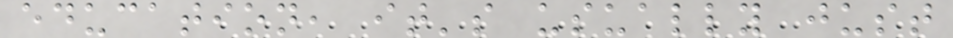education, it's usually just
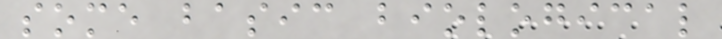some basic biological
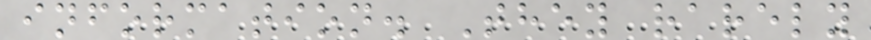information. They rarely
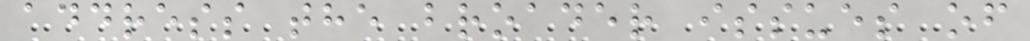address the broader issues of
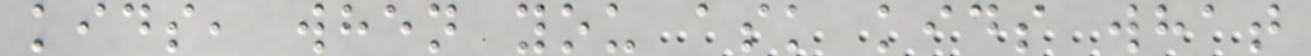kids, when you ask kids what
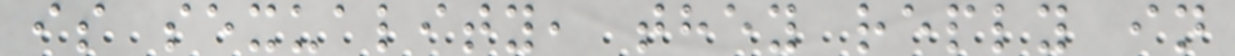is sexuality, they reply in
